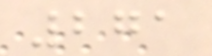271
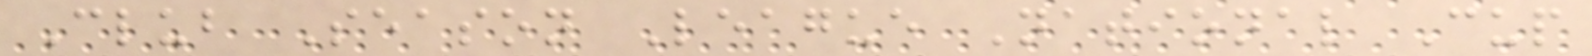Club Season League National Cup
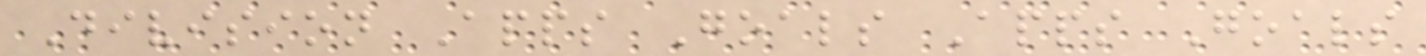Division Apps Goals Apps Goals
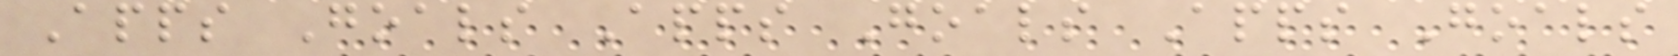Apps Goals Apps Goals Apps Goals
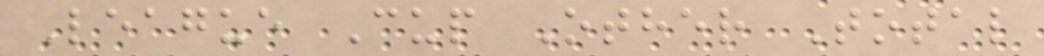League Cup Other Total
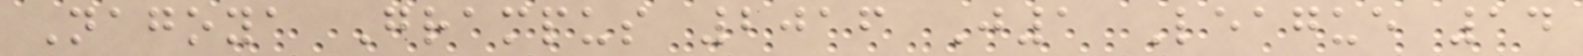Nagoya Grampus 2016 J1 League 14
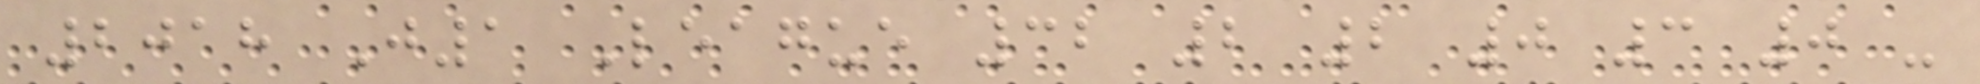2018 J1 League 32 2 2 0 3 0 -
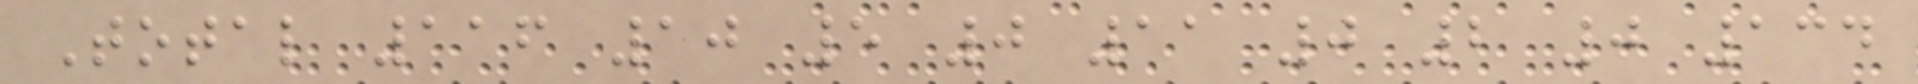Total 116 10 5 0 11 0 2 0 134
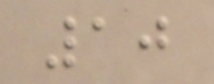10
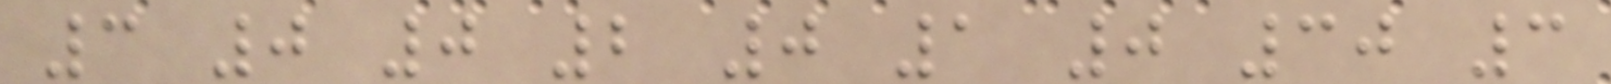3 0 0 2 0 1 0 30 3
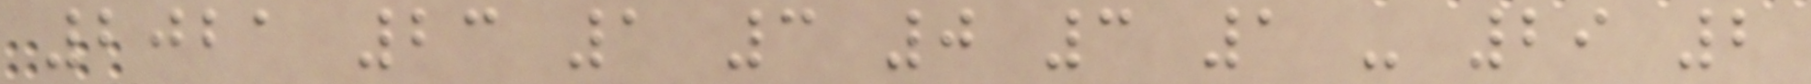2021 23 1 3 0 3 1 - 29 2
